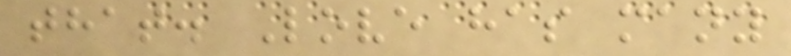that. Love has many
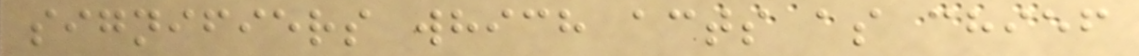signifiers which acts as chief
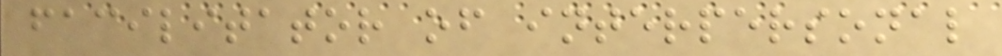facilitator of interpersonal
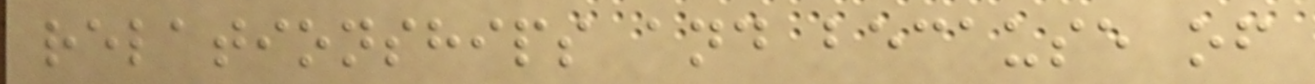relationships and because of
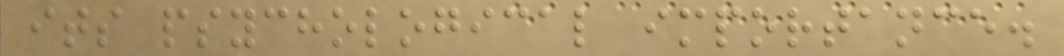its psychological importance.
